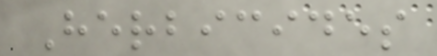Herbicides
